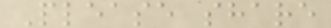Please share
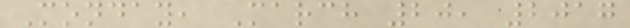Monday, March 20, 2017
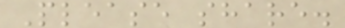Please share.
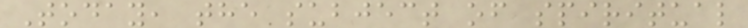Today, the subject of spiritual
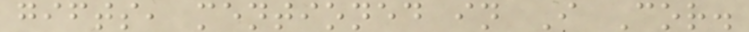gifts, mentioned in I Cor.
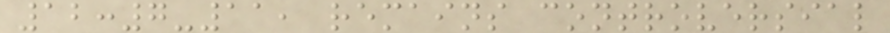12:7-11, remains controversial
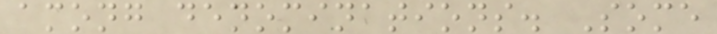among denominations. Some
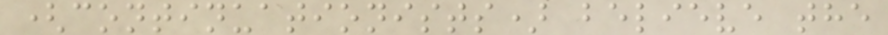(continuationists) believe the
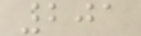201
